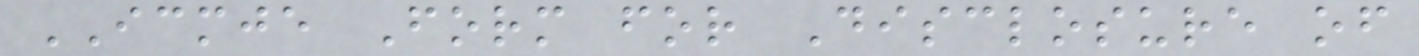ICMJE Form for Disclosure of
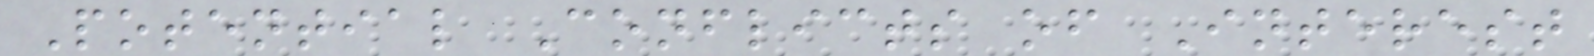Potential Conflicts of Interest
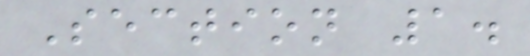Section 1.
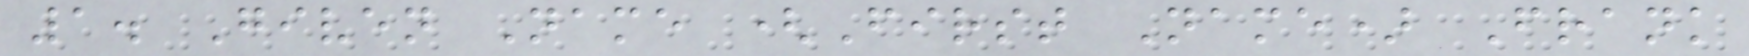1. Given Name (First Name) Frank
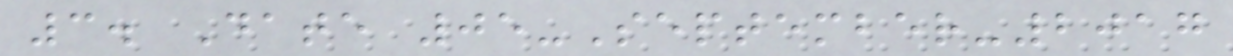3. Date 05-September-2017
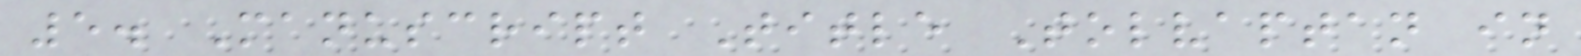5. Manuscript Title Tolvaptan in
